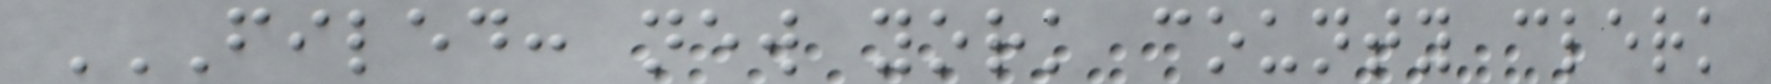FILED: NEW YORK COUNTY CLERK
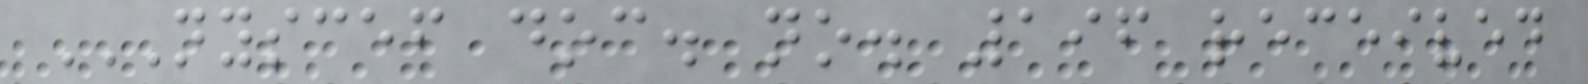NYSCEF DOC. NO. 196 RECEIVED
